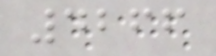4266
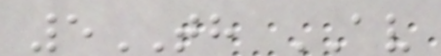5TH AV
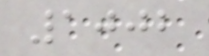1002
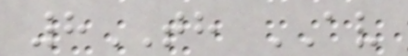8TH AV
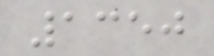1350
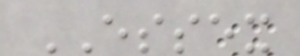ESSEX
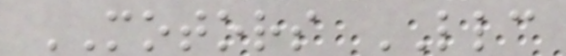MOTORS LLC
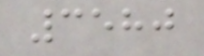3580
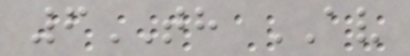6TH AV
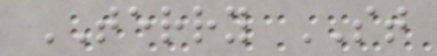TERRY ST
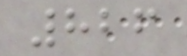826
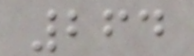264
